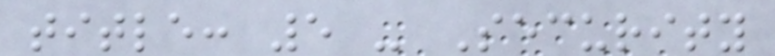title: 5 - Security
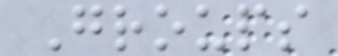Groups
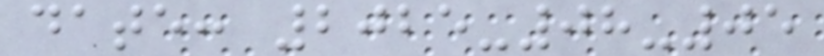date: 2025-08-05
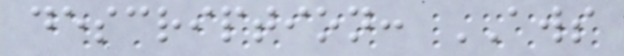description: AWS
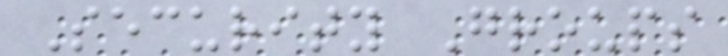Security Groups
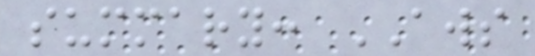summary: AWS
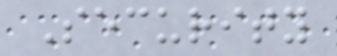Security
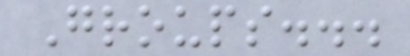Groups...
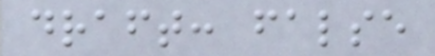draft: false
